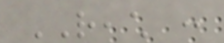REACH :
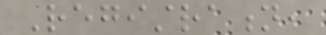Registration,
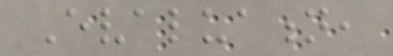Evaluation,
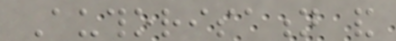Authorisation and
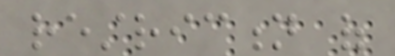restriction of
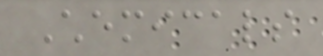Chemicals
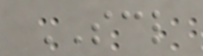SCL
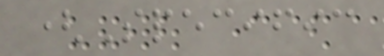(Specific
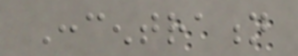Concentration
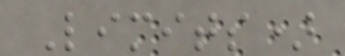Limits)
